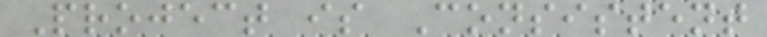Project is Consistent
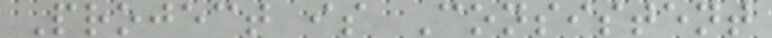Project is Consistent
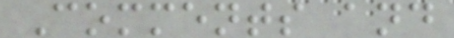Comments and
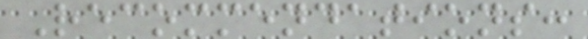Recommendations:
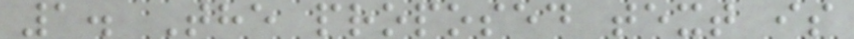1. The proposed text is
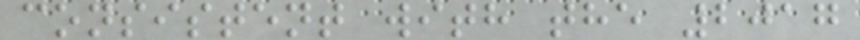consistent with the 2017
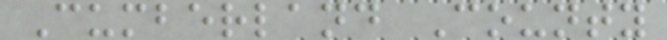Cumberland County
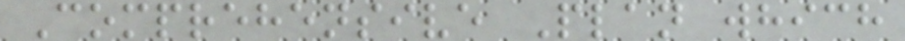Comprehensive Plan which
